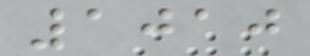1010
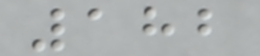182
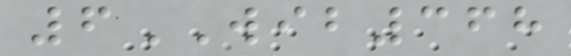6WIB368
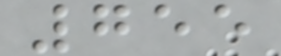755
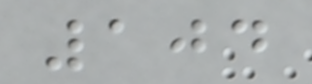104
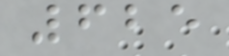625
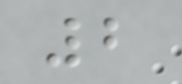2
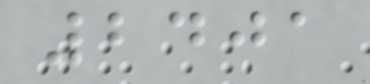2401
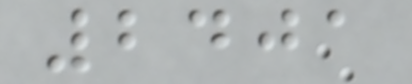2401
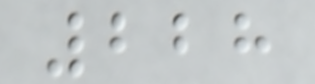228
